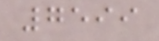7599
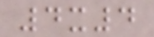4x4
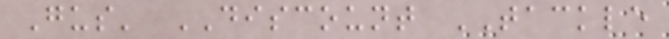Gus' DISCOUNT TACKLE
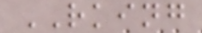RKING
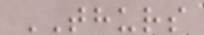THURS
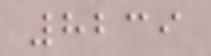8239
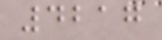4217
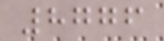8776
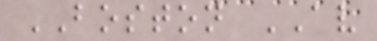BOSTON AV
